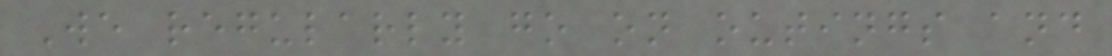We regularly go on outings and
